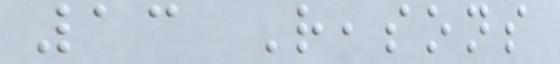13 Reasons
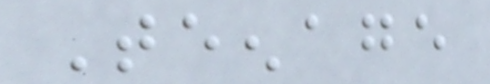Teenage
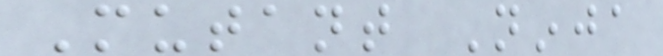Mutant Ninja
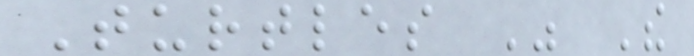Turtles Was The
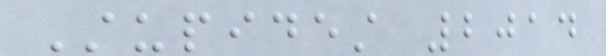Stupidest 2014
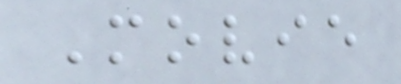Movie
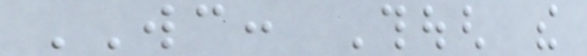WC: Though the
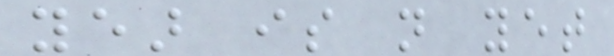year is not yet
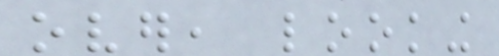over, looking
